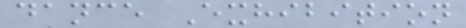dance Exhibition
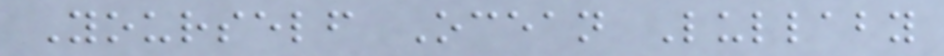Yourself Ocean Lullaby
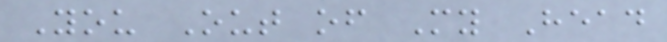You Out of My Head
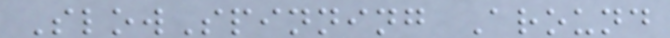SlowSpinning Around
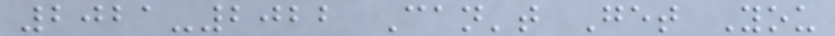2021-2022 Can't Get You
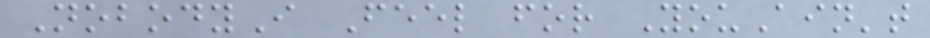NobodyI Feel for YouAin't
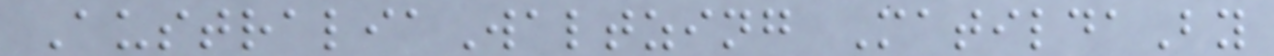AustraliaWaltzing MatildaBy
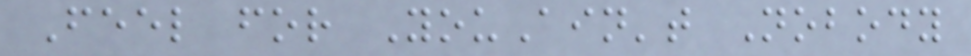Feel for YouAin't Nobody
